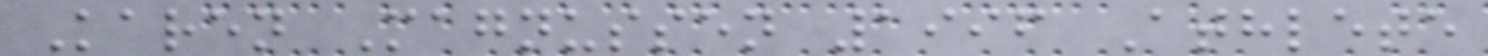Karen Magnussen 1996 Athlete
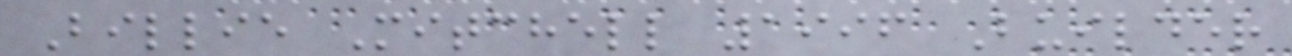Billie Mitchell 1996 Builder
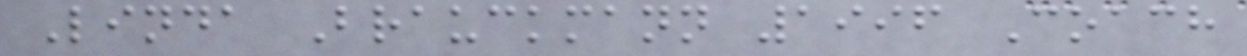Linda Brauckmann 1996 Coach
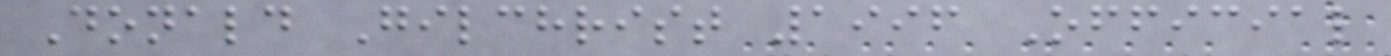Donald Gilchrist 1996 Official
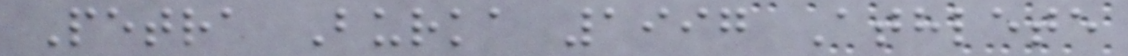Petra Burka 1997 Athlete
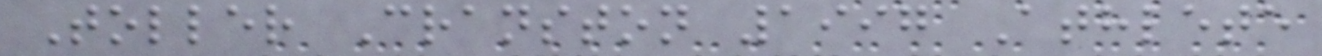Toller Cranston 1997 Athlete
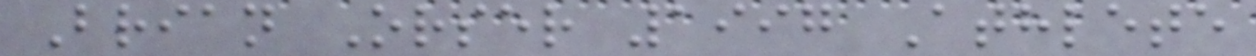Brian Orser 1997 Athlete
